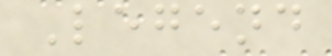Legend
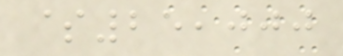$25,000
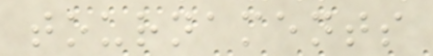tournaments
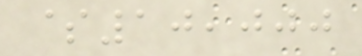$10,000
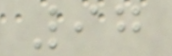97
